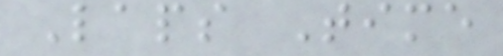Laps Time
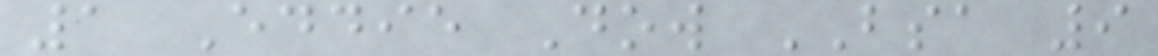1 Eddie Dow BSA 9
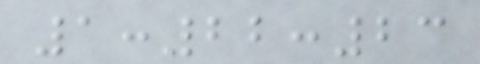1:22:23
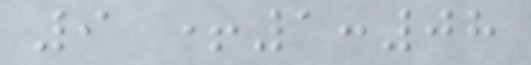9 +1:08
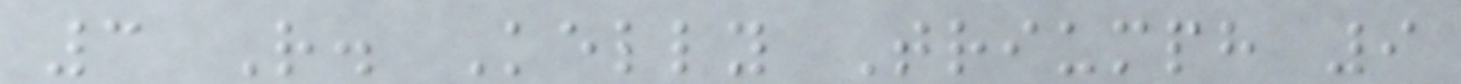3 R. Kelly Triumph 9
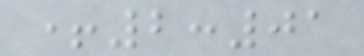+2:01
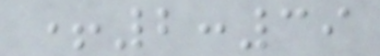+2:39
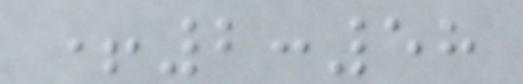+2:58
